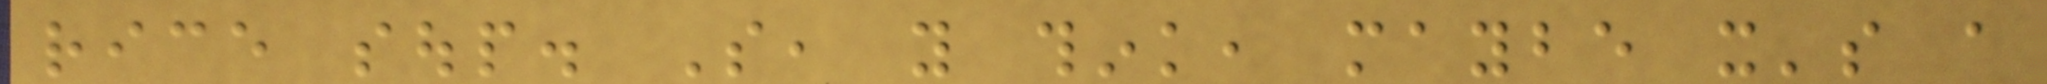rice soup. So, you think, maybe it's a
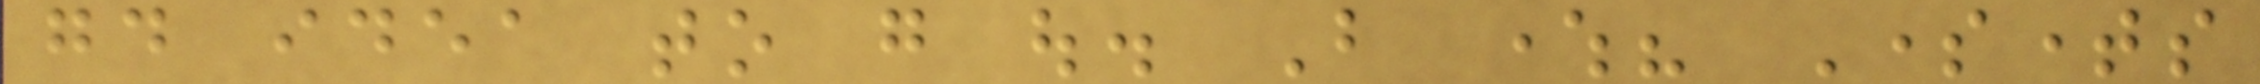good idea to go out. But where? Sometimes
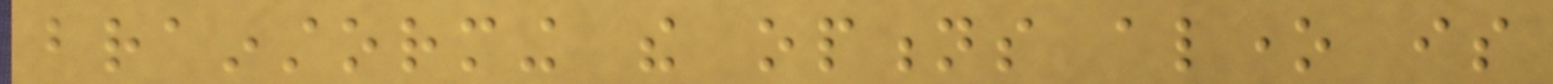brainstorming the options alone is
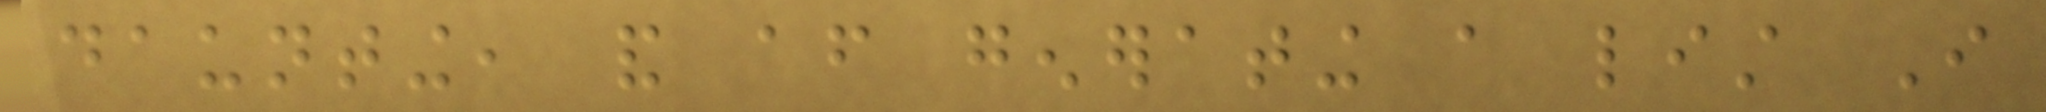daunting, and after generating a list I
